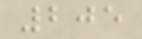205
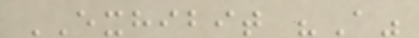EXHIBIT "A"
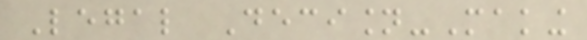Legal Decision-Making
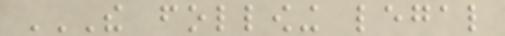THE FOLLOWING LEGAL
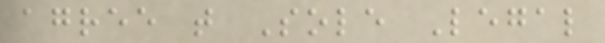agree that Sole Legal
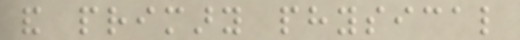and primary physical
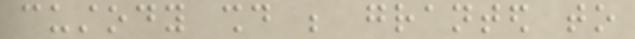custody should be granted to
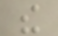the
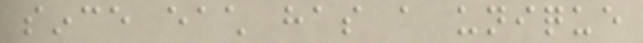since each has a unique
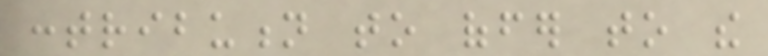contribution to offer to the
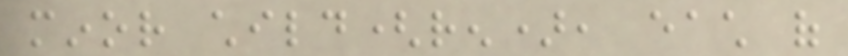minor child(ren), each of
